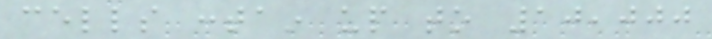cells contain up to 10,000
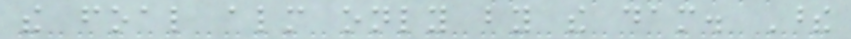the foal almost only by the dam. These
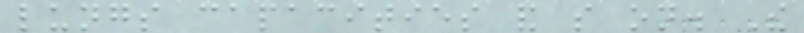lungs capacities and so on. The
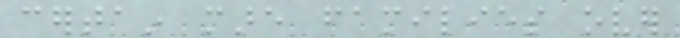certain mare families over
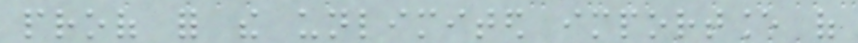proof for the unlimited importance of
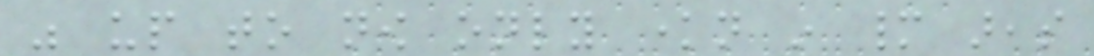was up to now only known in many areas
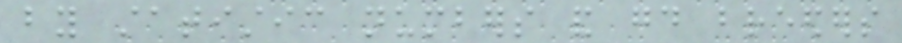by statistic numbers and good breeders
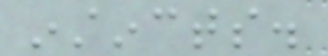instincts.
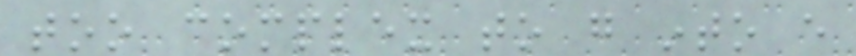too complex to go into every
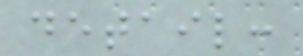detail:
